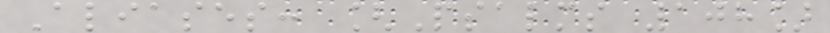Aliases: [Psalms 108]
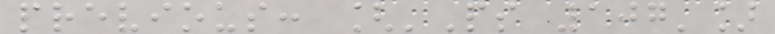previous: ['Ps 107']
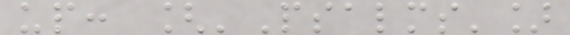up: ['Psalms']
